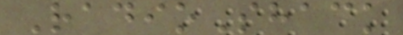RadioShack
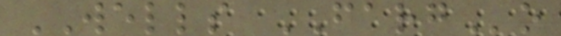WELLS FARGo
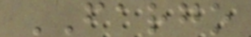FARGO
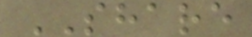SHARE
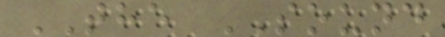THE SOUND
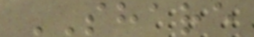SHARE
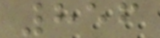856
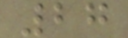27
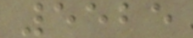5525
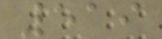519
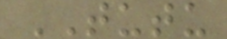TUTU
